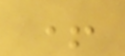+
